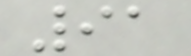91
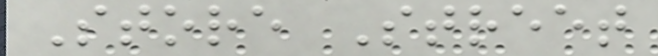Store Street
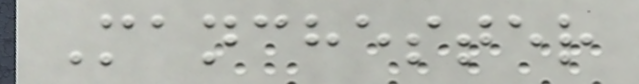Manchester
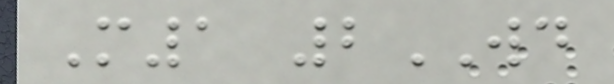M1 2WD
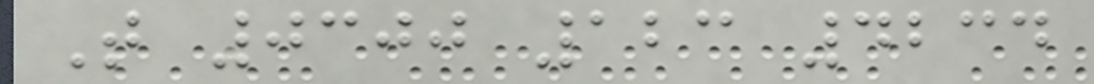T 0300 123 4234
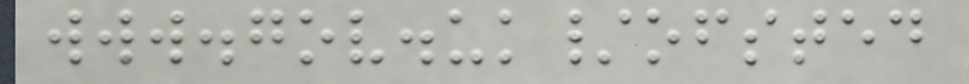www.gov.uk/ofsted
